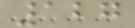127
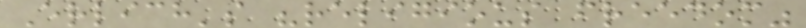Erlich's "religious freedom"
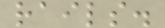rails.
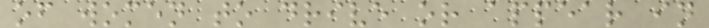of women to drive or appear in
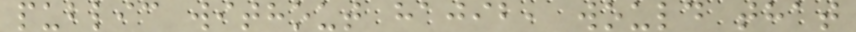public without hajib, would that
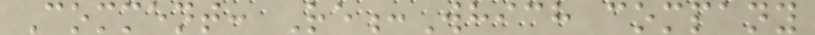Comment: Re:Which company
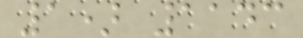1) 1143
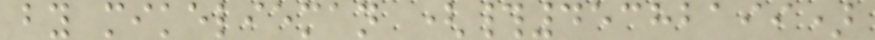by mikelieman (#45382199)
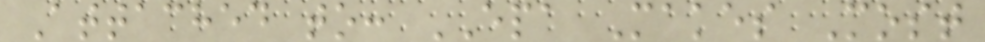Attached to: EPA Makes Most
